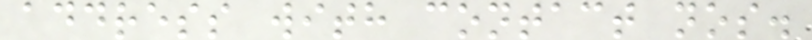address with contact nos.
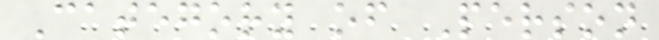Category of Person
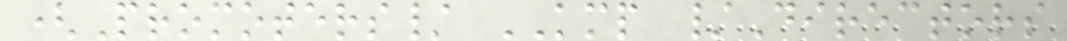(Promoters/ KMP /Directors
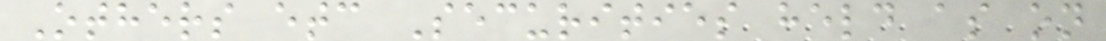Others etc Securities held as on
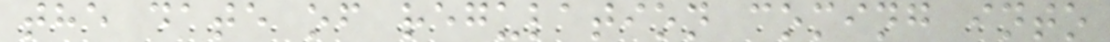the date of regulation coming into
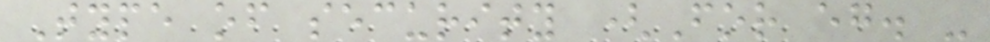Type of security (For eg. -
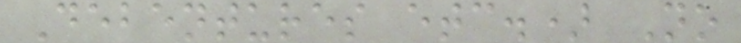Debentures etc.) No
